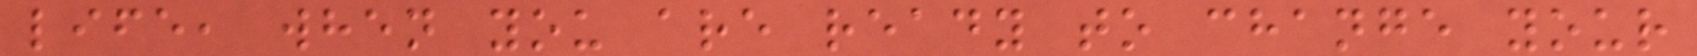life, when you are ready to change your
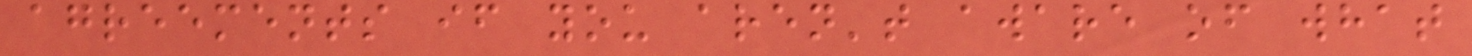agreements if you aren't aware of what
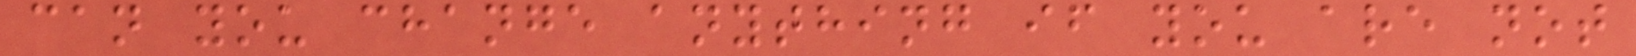can you change anything if you are not
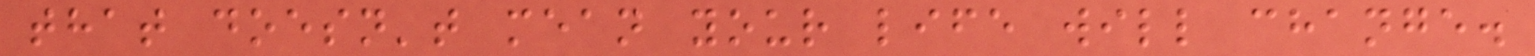that doesn't mean your life will change.
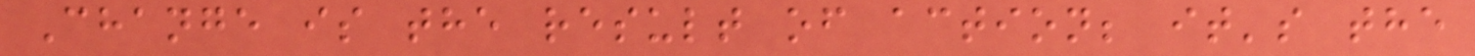Change is the result of action; it's the
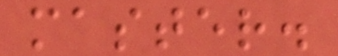master.
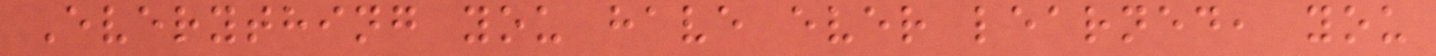Everything you have ever learned, you
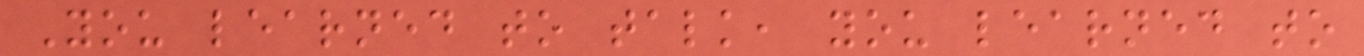You learned to talk, you learned to
